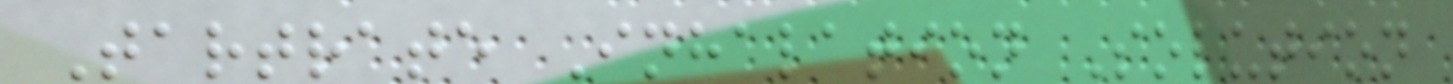Tartrate Inhalation Solution
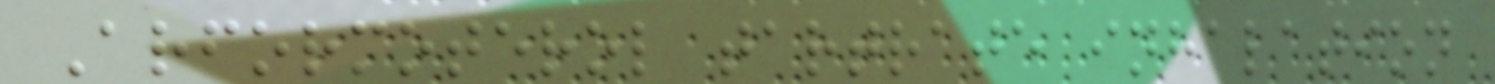Arformoterol tartrate inhalation
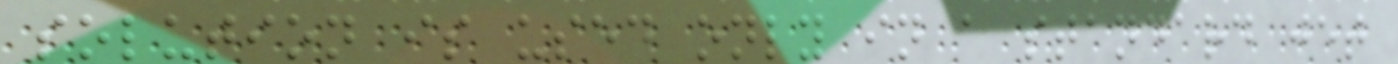solution is used only in a standard jet
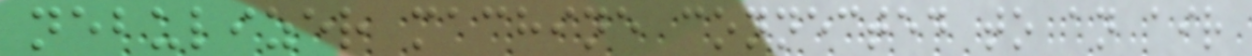nebulizer machine connected to an air
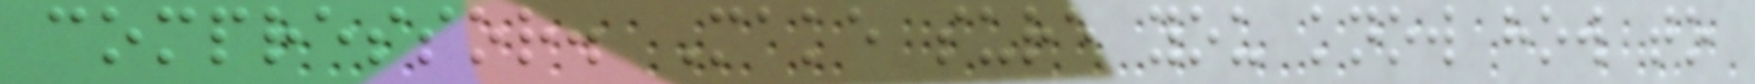compressor. Make sure you know how to
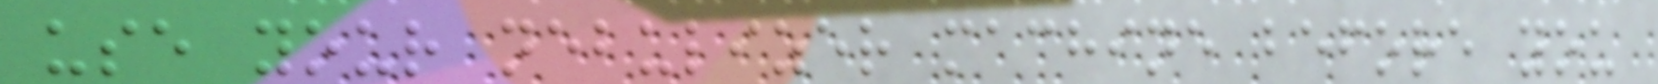use your nebulizer machine before you
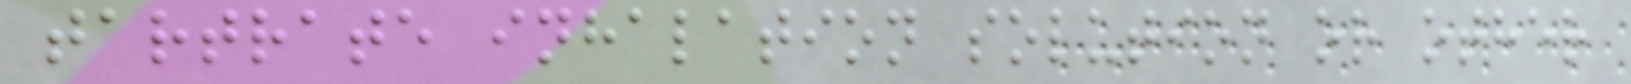tartrate inhalation solution or other
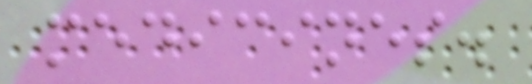medicines.
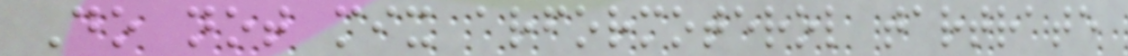Do not mix arformoterol tartrate
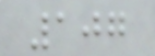107
